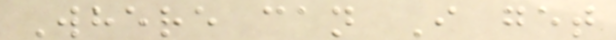Where can I get
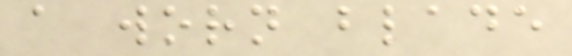a worn blade
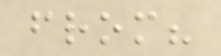from?
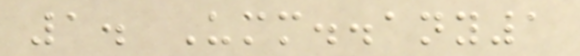1. Umm..any1
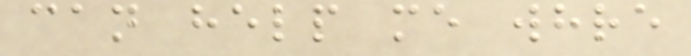can help me whre
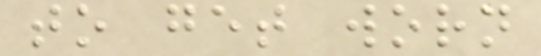to get worn
